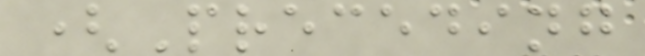(Preceding
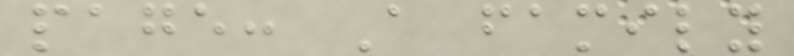page: A family
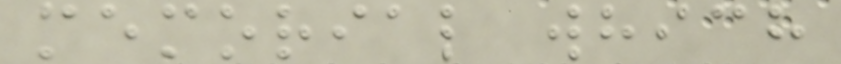memorial which
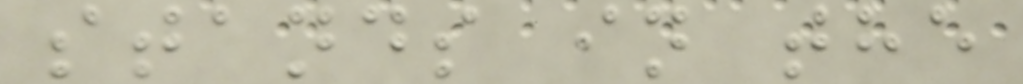stands in the
